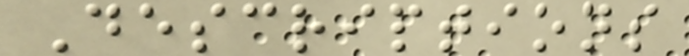Descriptions
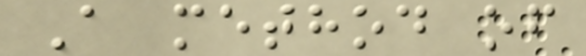A method of
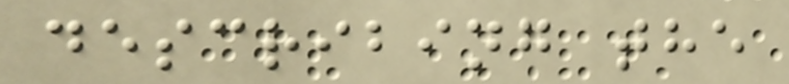describing the
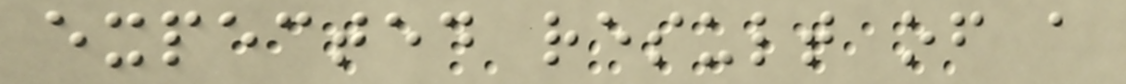expected result of a
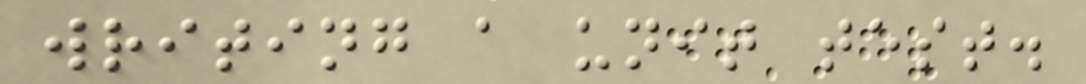writing a unit test.
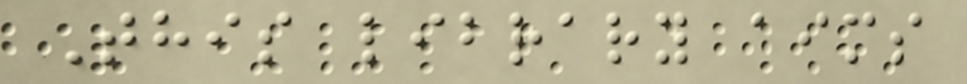This library aims
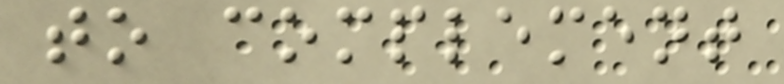to complement
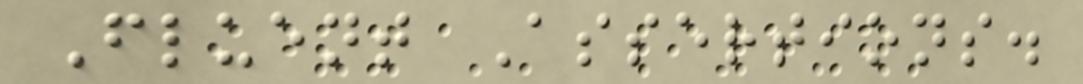Fluent Assertions.
